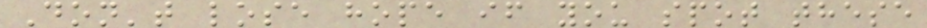Don't lose hope if you spot these
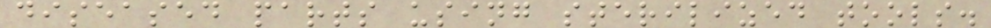diseased parts using sterilized tools.
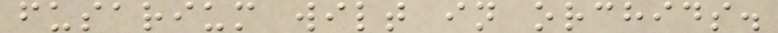fusarium wilt in orchids.
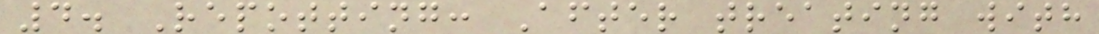4. Repotting: After treating with
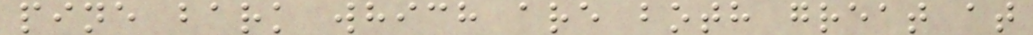pine bark which are both great at
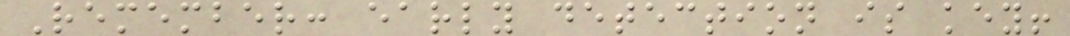Remember: early detection is key!
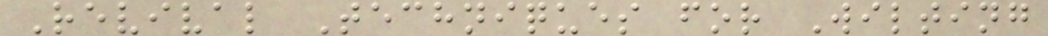Revival Techniques for Wilting
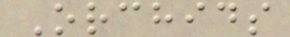Orchids
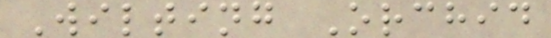Wilting Orchid
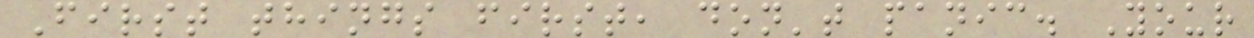First things first, don't panic. Your
